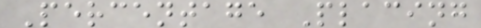Percentage Placing
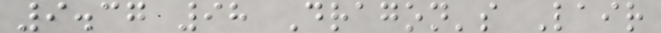9.37 98 Dragon's Lair
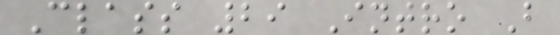Class 29 Intro B
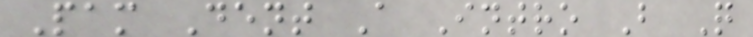Pam Dent A Intro B Q
